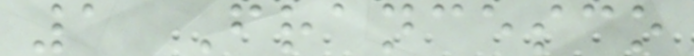1 Francesco
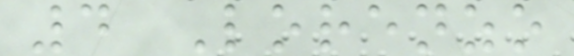4 Lorenzo
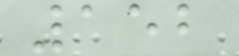152
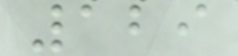129
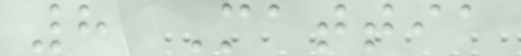8 Mattia
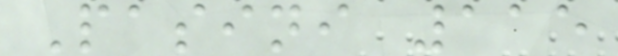Pasini 115
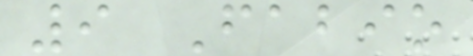9 Fabio
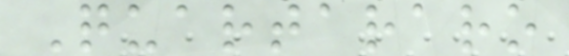Quartararo
